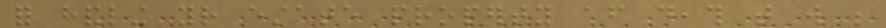for handling your estate property after death that will be
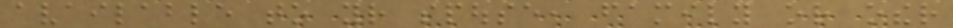available to your spouse, family or other
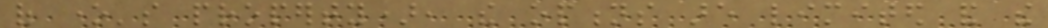of one's property), the options are limited and the
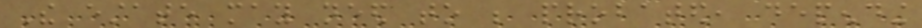The estate may need to be probated, depending
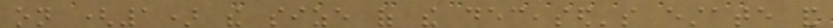on (1) the size of the deceased's estate and
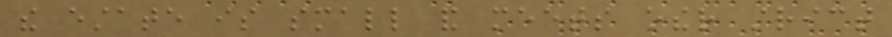the estate is small and meets other strict
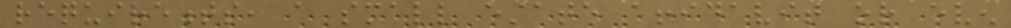requirements, a small estate affidavit or even
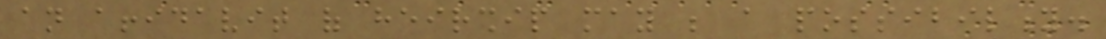an affidavit of heirship may be a possibility.
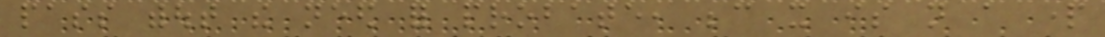pass without the need for probate, because it is not a part
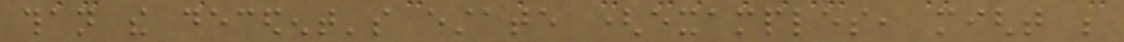than the decedent's estate (examples, might be
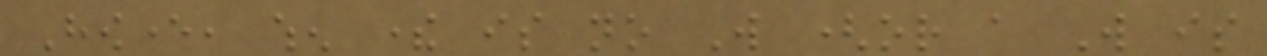However, when there is no Will (or a Will is
